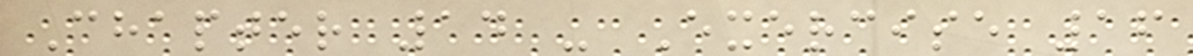Chapter 14 - Exercise 16
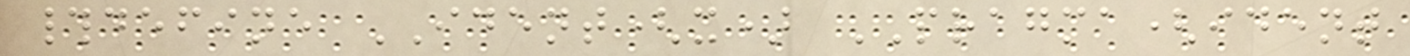#define IDENT(x) PRAGMA(ident
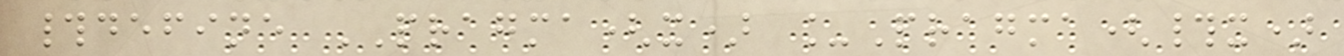#define PRAGMA(x) _Pragma(#x)
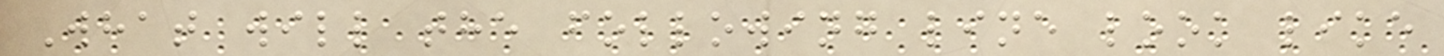What will the following line look like
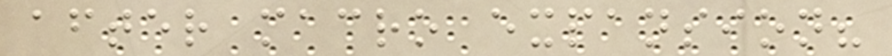after macro expansion?
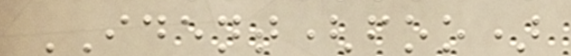IDENT(foo)
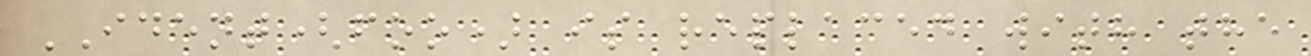IDENT(foo) is replaced with the
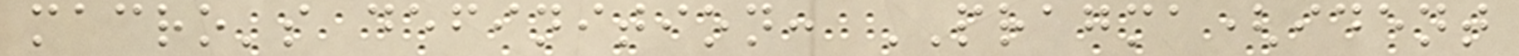macro's definition: PRAGMA(ident
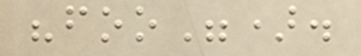"foo").
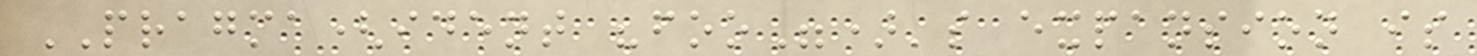PRAGMA(ident "foo")'s expansion is
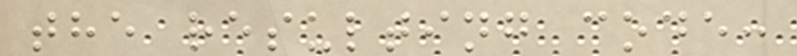the resulting code:
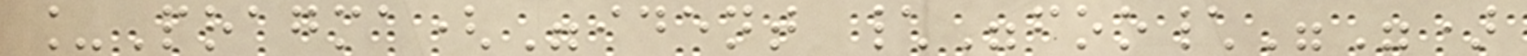_Pragma("ident \"foo\"")
